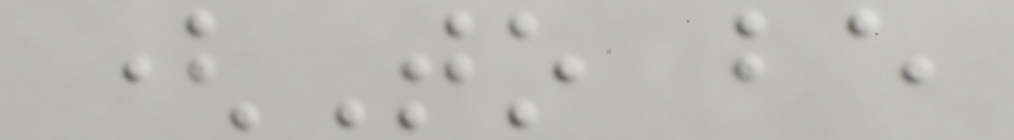(To be
